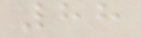88
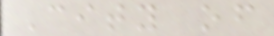City of
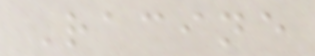Racine
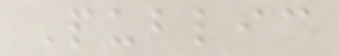Public
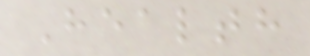Health
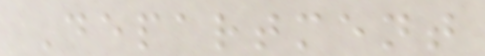Department
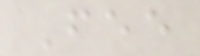Fee
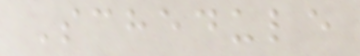Schedule
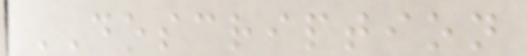DESCRIPTION
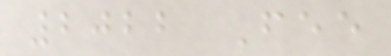2022 Fee
